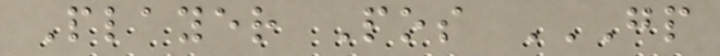Player Pos GP
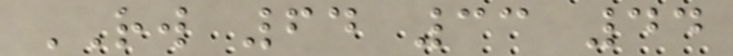RW 64 33 44
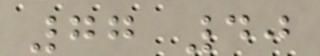77 40
